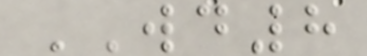WD8
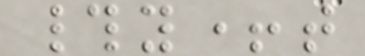#y+t
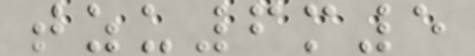tzu6m5
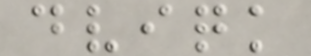dviqk
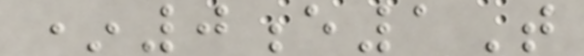*0e1T
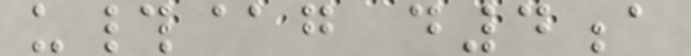u#@g d4a
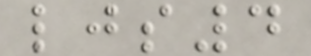ljs4
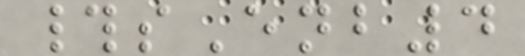#sEnb4
